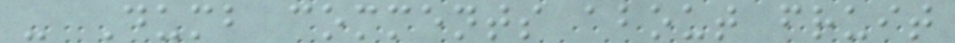- Dumb comments about fruit
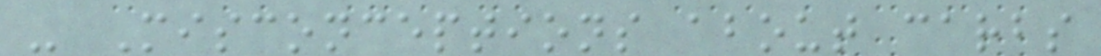- Misconceptions about carbs
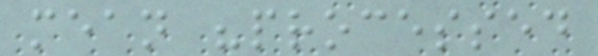mean "processed
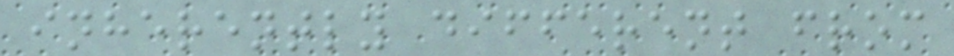inherently different from
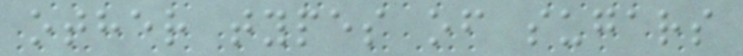other types of sugars
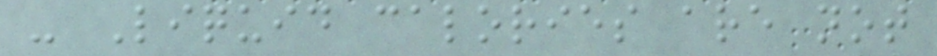- Liquid calories are not
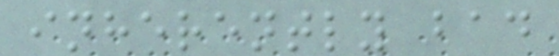inherently bad
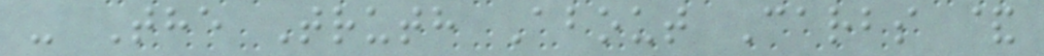- The Truth About Carbs &
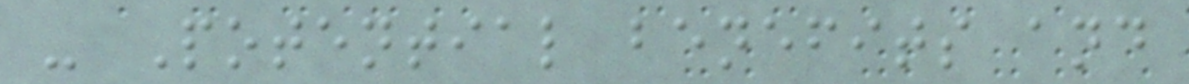- Potential benefits and
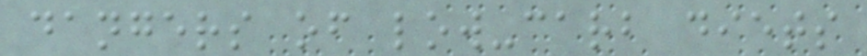dangers of low-carb diets
